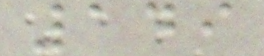149
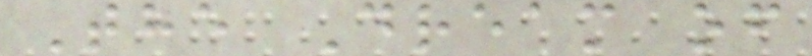The Dream of
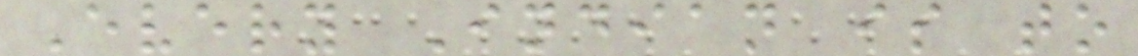Every Indian is to
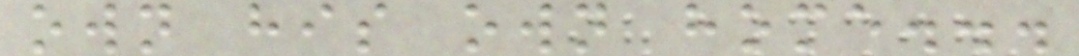own his own home...
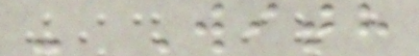- With
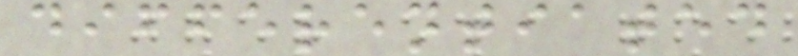differentiated
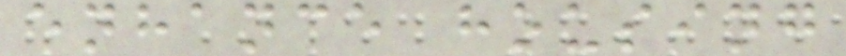enhance housing
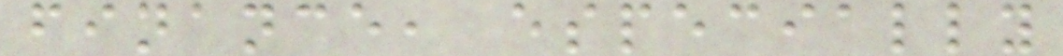finance, especially
